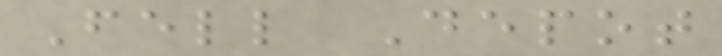Fell Depot
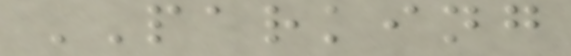PARKING
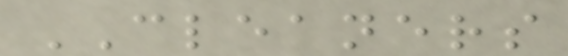CLEANERS
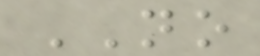NO
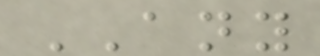ANY
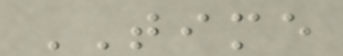TIME
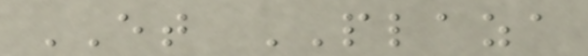ET PLAZA
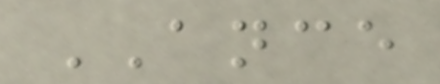ANCE
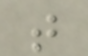t
